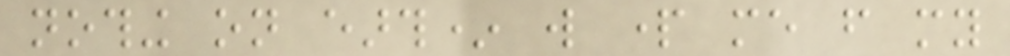nothing on earth* will part me from my
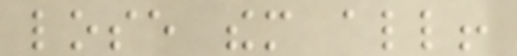lose them all!
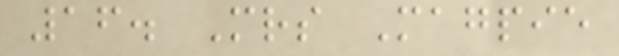16. Mrs Magpie
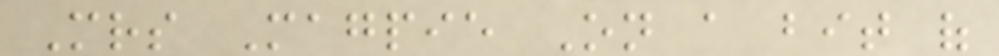Mrs Magpie On a bit of
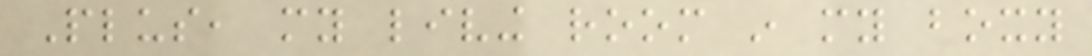Plus, my living room in my boxy
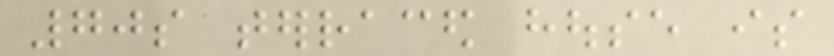70s terraced house is
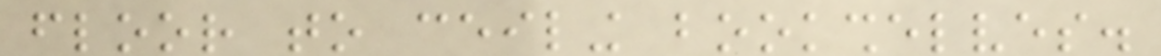floor to ceiling bookshelves.
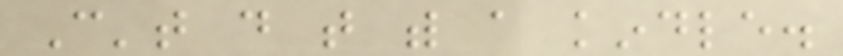Can't do that with a kindle.
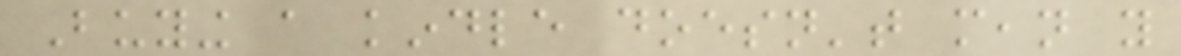Buying a kindle doesn't mean you
